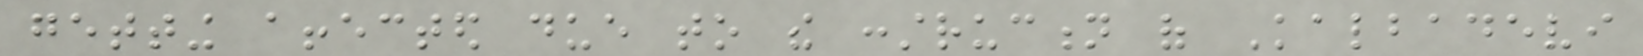getting affected due to the construction of Kalbadevi
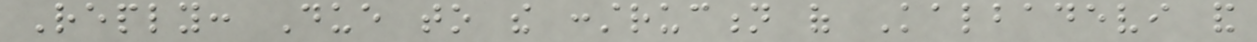Reply: Due to the construction of Kalbadevi and
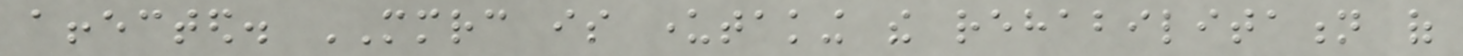affected. MMRC is undertaking the rehabilitation of
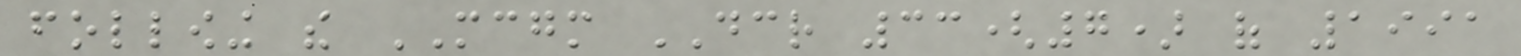following the MCGM DCR 33(7) of 1991
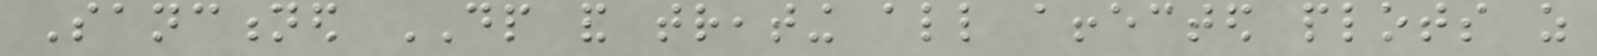Sanctioned DP and treating all affected plots as
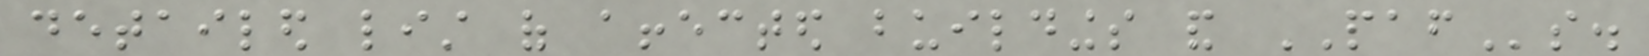detailed list of affected buildings and PAFs.
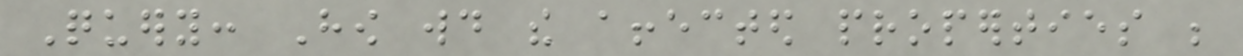Query: How would the affected properties be
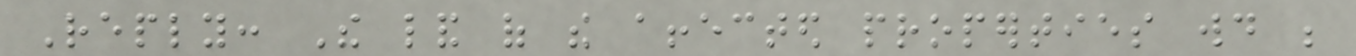Reply: The land of the affected properties would be
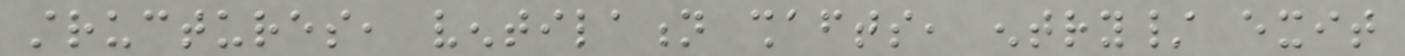structures, ventilation shafts, entry/ exit
